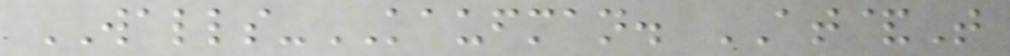WALLS-KAUFMAN. AT&T
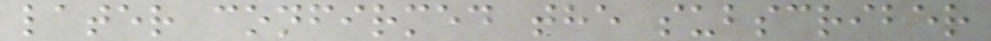later confirmed the subscriber
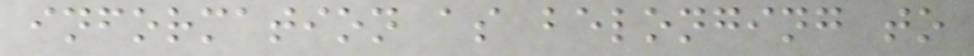information as belonging to
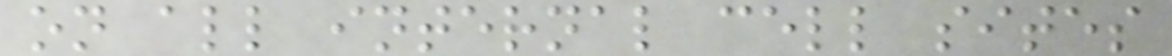on all internal cell sites
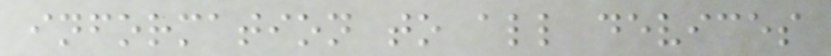information to all devices
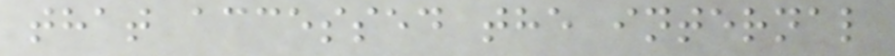that accessed the internal
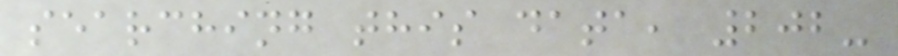searching this data, 202-
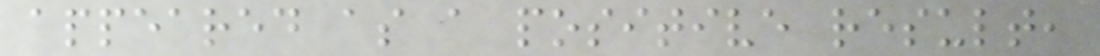appeared as a positive result,
